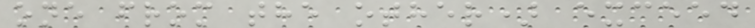one from the other) exceed
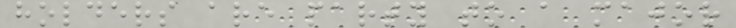holders are party to a major
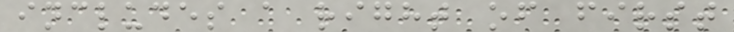includes a right of first
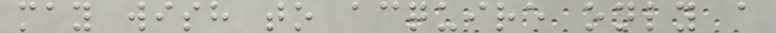may wish to acquire only a
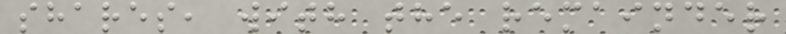shares, with the remainder
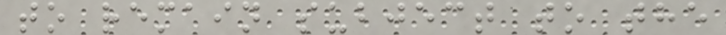to remain subject to the
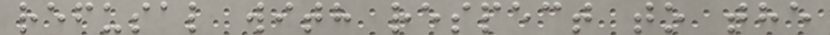refusal with respect to the
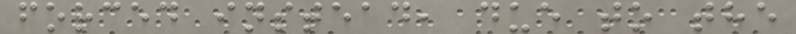forced instead, due to the
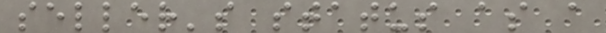seller's status as a
